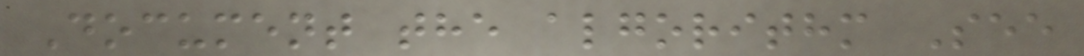Document the algorithm See
